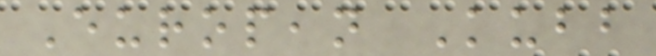European Kubb
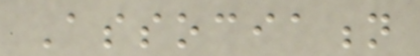Association
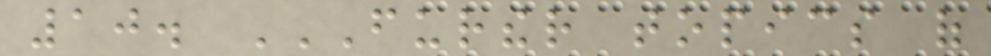10. FURTHER TOPICS OF
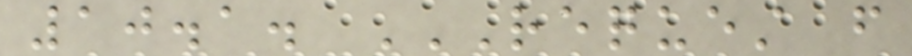10.1. REQUEST FROM
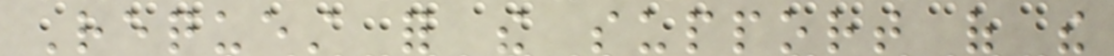Request for the support of the
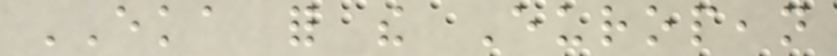EKA for the European
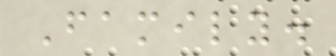Family.
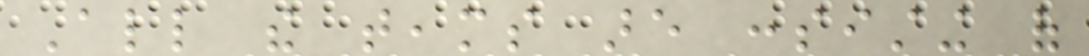All the teams are consisting of
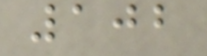102
